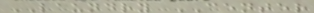LAUNDRY CENTER
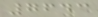7643
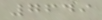7649
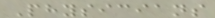Physicians
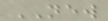NEW
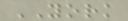YORK
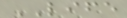LIFE
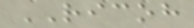RICOH
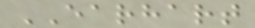EARHART
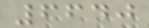6640
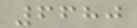6680
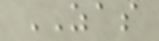ZAS
